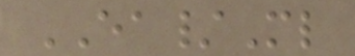EA/Ml
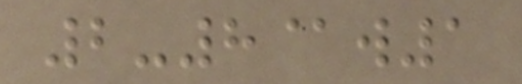2-8@w1
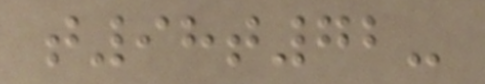t98t72-
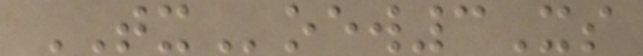TXoew3Xs
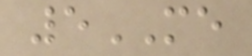5ME
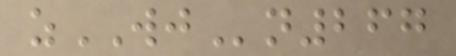zWJn267
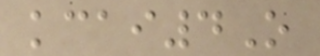kcai4O
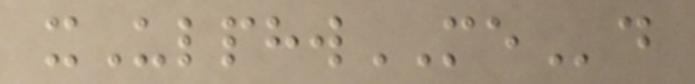xUlphwMEd
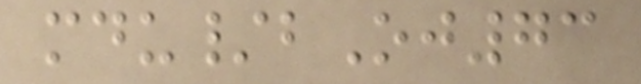mdu/bOj73
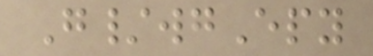G/wgEpy
